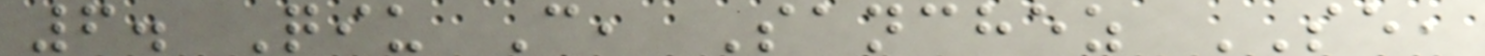6. Qiu C, Sanchez SE,
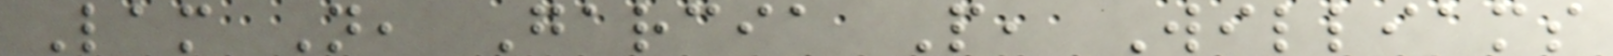Lam N, Garcia P, Williams
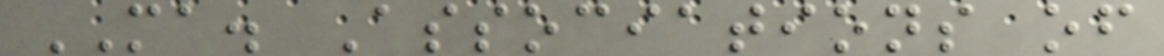MA. Associations of
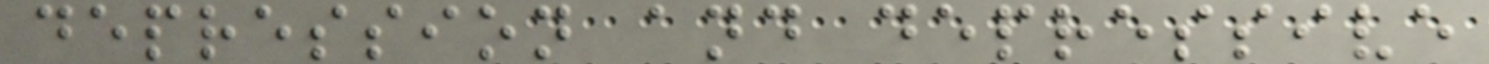depression and depressive
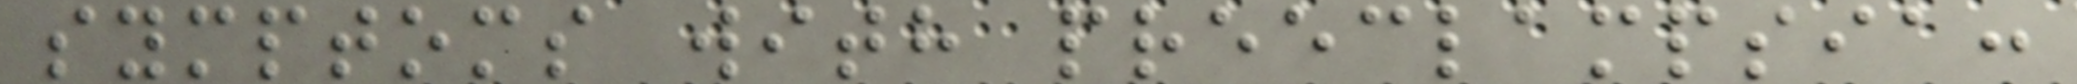symptoms with preeclampsia:
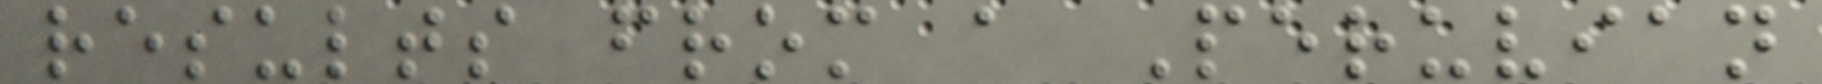results from a Peruvian
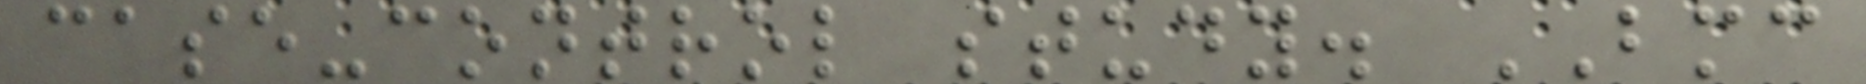case-control study. BMC
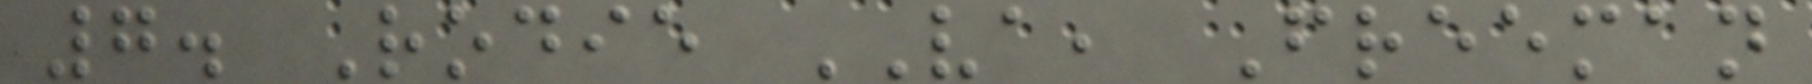7. Rodie VA, Freeman
